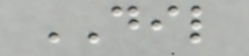DIL
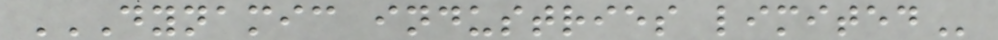DYNAMIC INDUSTRIES LIMITED
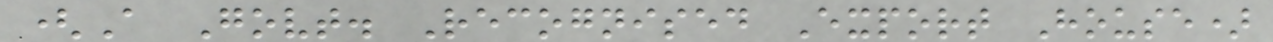(A Govt. Recognised Export House)
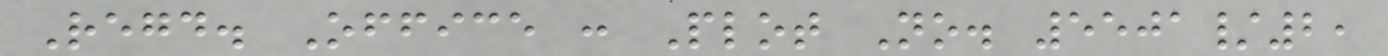Regd. Office : Plot No. 5501/2,
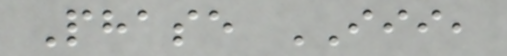Phase III,
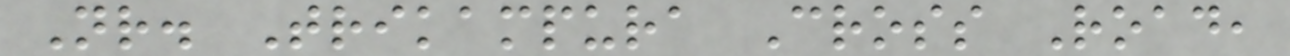Nr. Trikampura Cross Road,
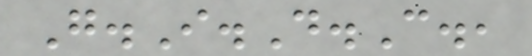G.I.D.C.,
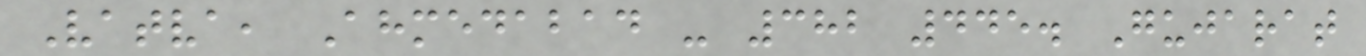Vatva, Ahmedabad - 382 445. Gujarat
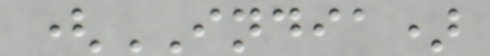(INDIA)
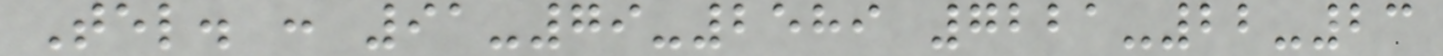Tel. : 91-79-2589 7221-22-23
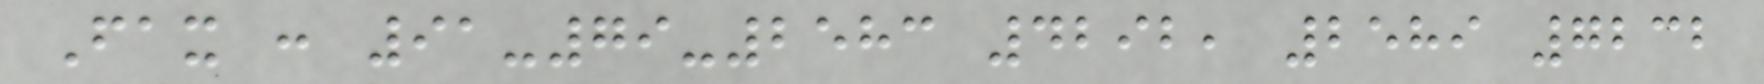Fax : 91-79-2583 4292, 2589 7232
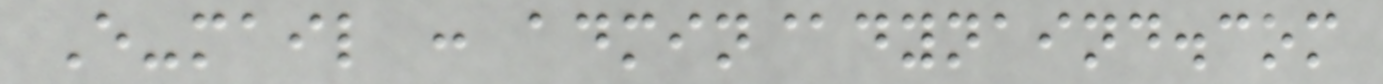E-mail : admin@dynaind.com
